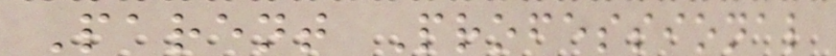Parent Professional
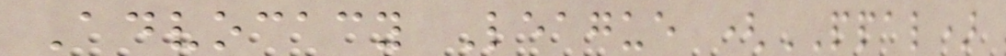Advocacy League (PPAL)
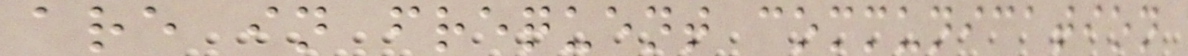are in frequent communication
